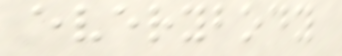everybody
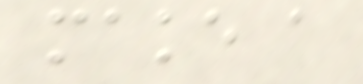make a
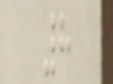8
